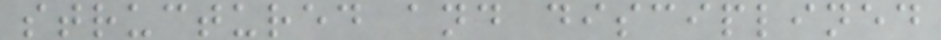structured and disciplined
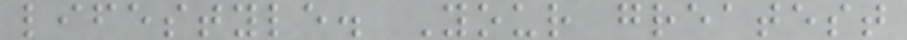lifestyle. Your greatest
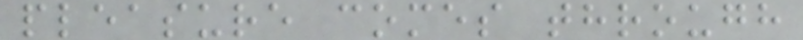pleasure comes through
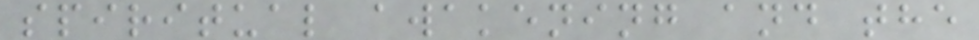spiritual awakening and the
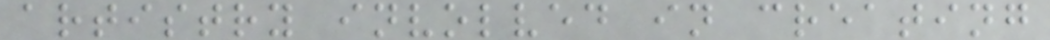artistry involved in creating
